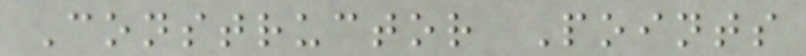Constructor Points
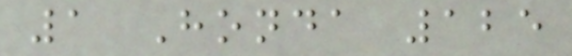1 Honda 125
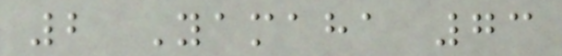2 Yamaha 73
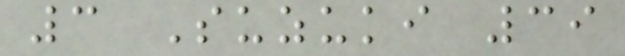3 Suzuki 39
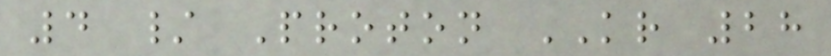4 / Proton KR 28
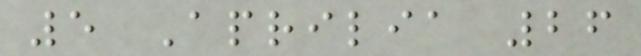5 Aprilia 26
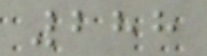288
